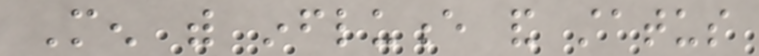Men with influence and status
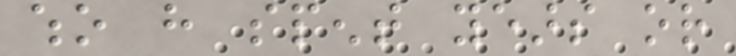who have spent years or
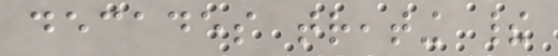decades treating their
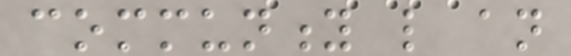community like an
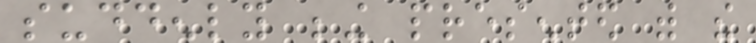suddenly being presented with the
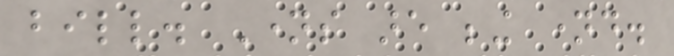bill. Names are being named.
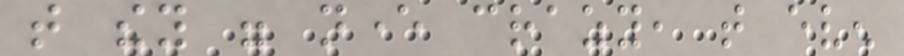that they were never crazy, that even
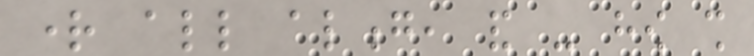right all along, and - how shall
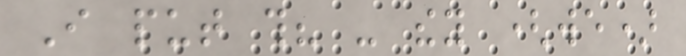I put this? - they (we)
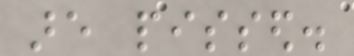are pissed.
